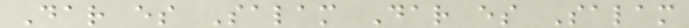Dar es Salam Dar es Salam
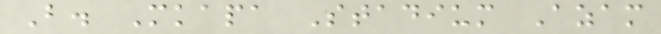B. Mkapa Stadium Azam
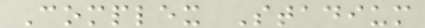Complex Stadium
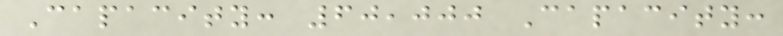Capacity: 60,000 Capacity:
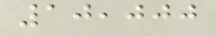10,000
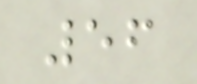56
